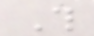This
